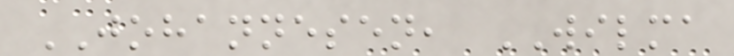JOHANNESEN, WILMA
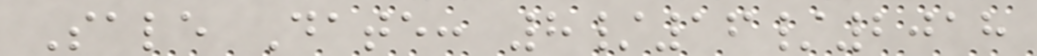Sale Date: 8/16/2018
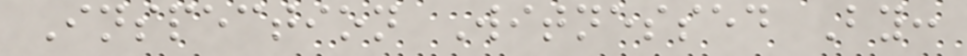Inspection Witnessed By:
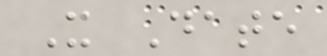X Date
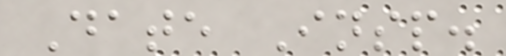Date Insp.
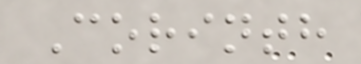Corinth
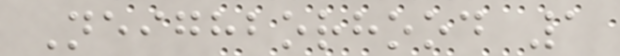Neighborhood 1
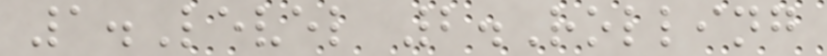1.Level 2.Rolling
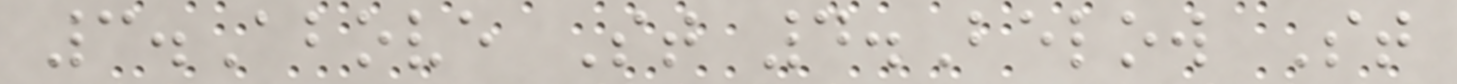3.Above St 4.Below St
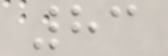83
